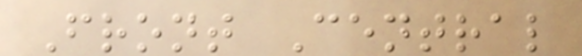Front Central
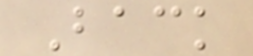Back
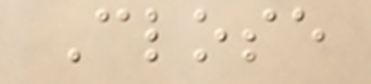Close
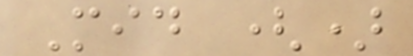Mid ()
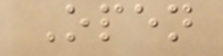Open
